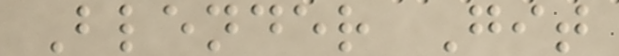Blender Git
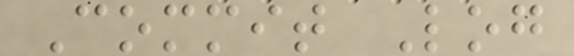Commit Log
